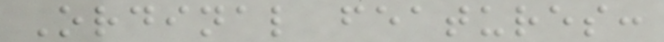Ordinal features:
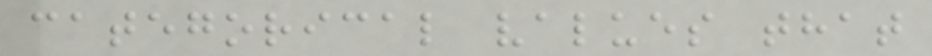categorical values that
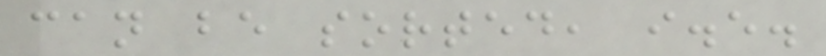can be sorted, i.e.
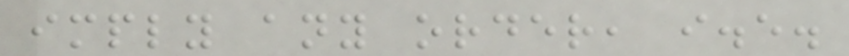imply any order, i.e.
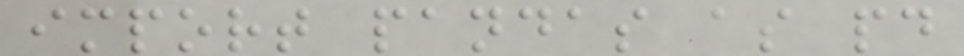import pandas as pd
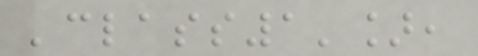'class1'],
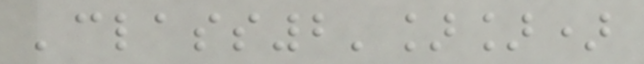'class2']])
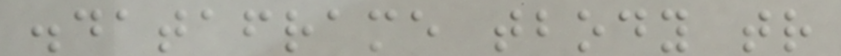.dataframe tbody tr
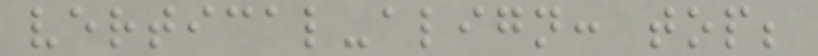vertical-align: top;
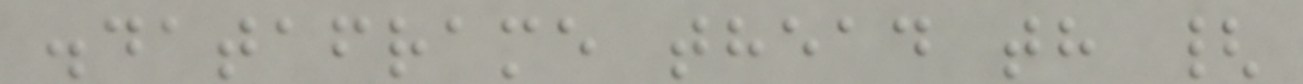.dataframe thead th {
